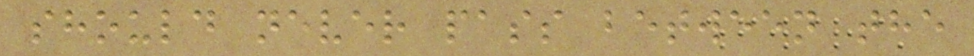should never pass between the
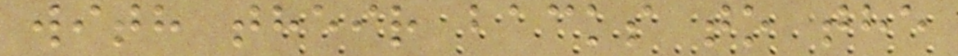with their backs to the
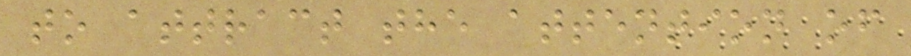to attract the attention of
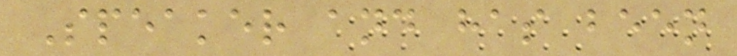Speaker and has been
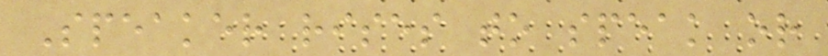Speaker rises to speak or
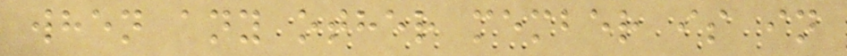when any other member is in
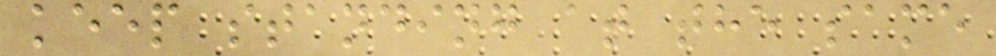keep standing at the same
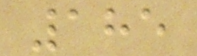185
